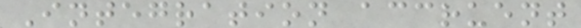Integration accruent
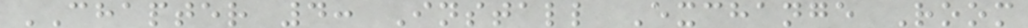CHAPTER 4: Install Exchange Room
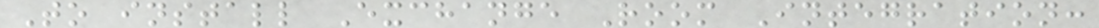To install Exchange Room Integration:
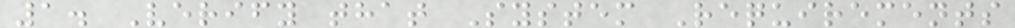1. Verify that System Requirements
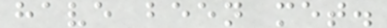have been met.
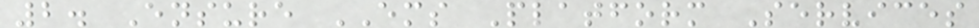2. Ensure EMS Platform Services
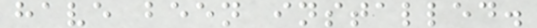have been installed.
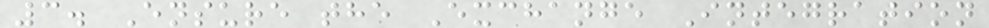3. Ensure the Exchange Integration
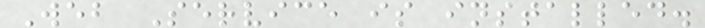Web Service is installed.
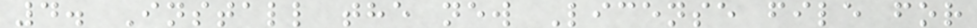4. Install the new License file for
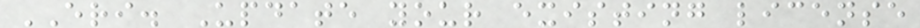ERI. Update your existing license
